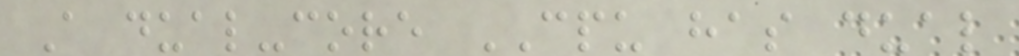A dual-core CPU has dual
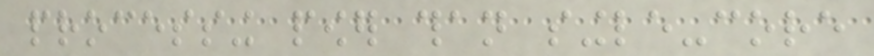processing power than single-core
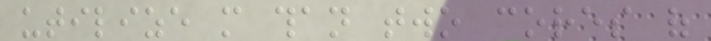utilize more than two cores of
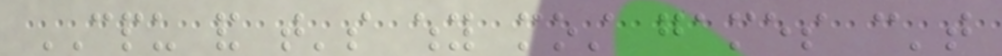CPU and that's why most games can't
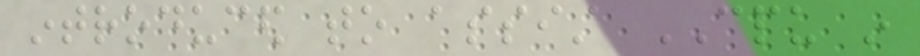introduced to assist CPU in
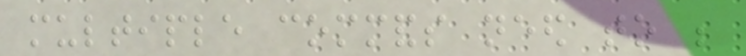multiple commands need to be
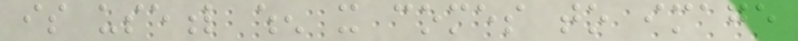is useful when it comes to image
